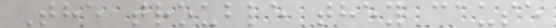The trouble they cause
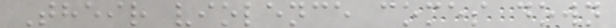Their violence comes down
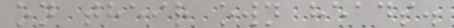on their own heads.
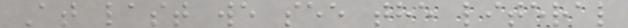At last we see the literal
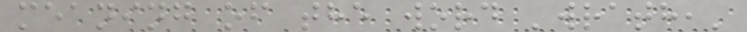meaning of the word 'wrath,'
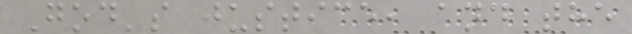God's justice, and the
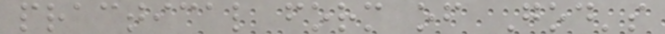practical form of God's
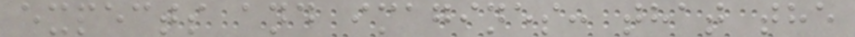expects and imagines: that the
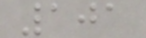101
